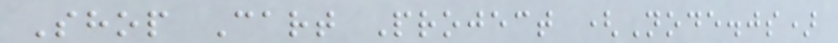Shop Cart Project (Node.js)
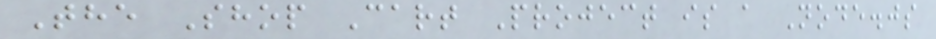The Shop Cart Project is a Node.js
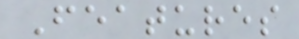Features
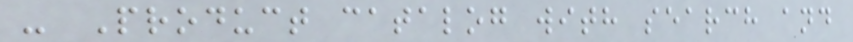- Product catalog with search and
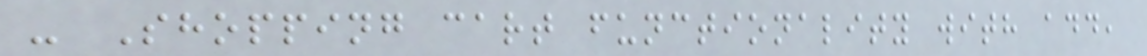- Shopping cart functionality with add,
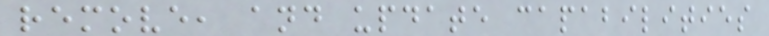remove, and update capabilities
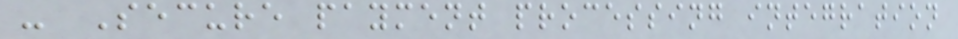- Secure payment processing integration
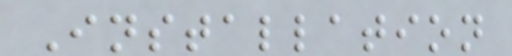Installation
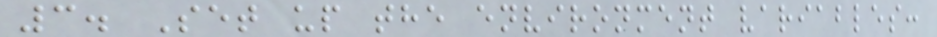3. Set up the environment variables:
